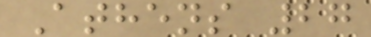Athens 27
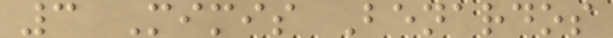3 Mimis Benardos
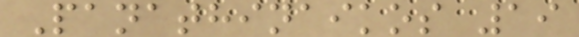Panathinaikos 19
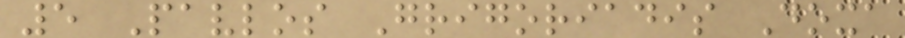5 Pavlos Grigoriadis Doxa
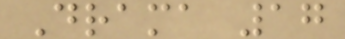Drama 17
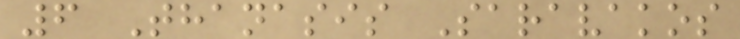6 Thanasis Saravakos
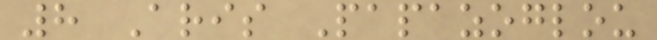8 Aris Papazoglou
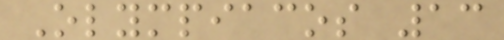Olympiacos 13
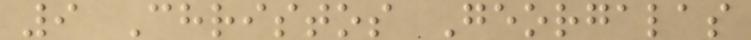9 Christos Georgalas
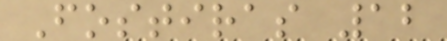Fostiras 12
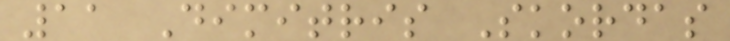11 Dimitris Skordas
